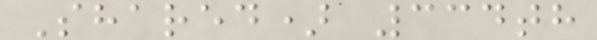Shared) 334th
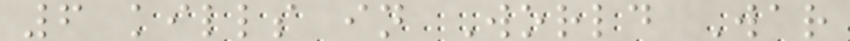6 kills in World War
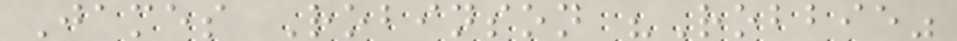James Robinson "Robbie"
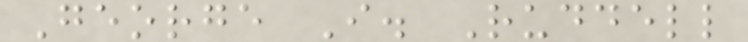George I. Ruddell
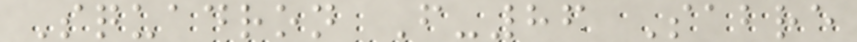Squadron F-86 Sabre
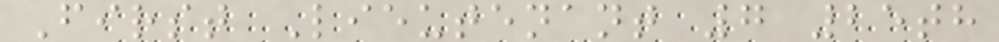First Lieutenant 7 25th
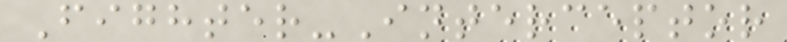Fighter-Interceptor
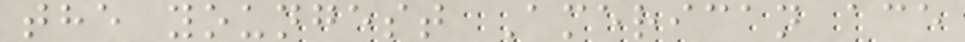the youngest American ace
